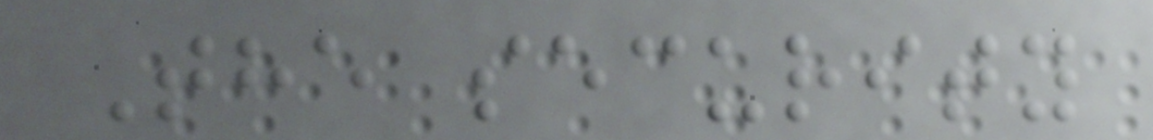The security
